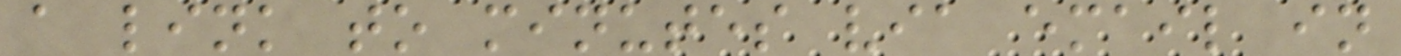a link to minutes via email in
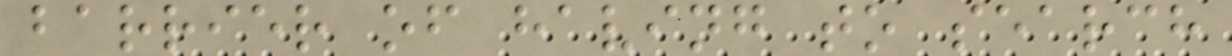barrier of having to search
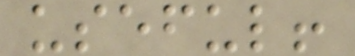useful!
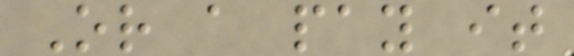Or a pay it
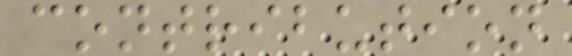contribution
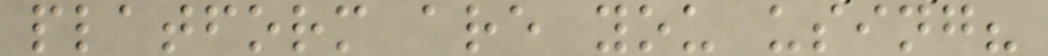platform are you using?
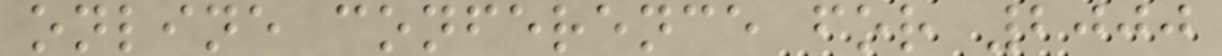online conference for 2000
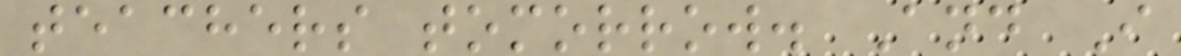teachers tomorrow. And I
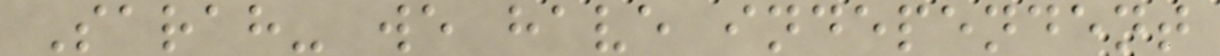Sarah- we have independent
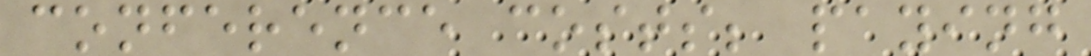conference costs; paying
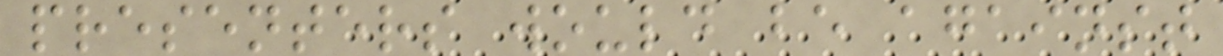presenters would be against
